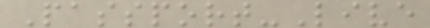Passport-Live
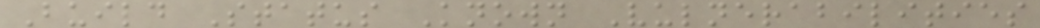Build Status Known Vulnerabilities
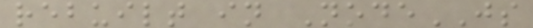rebuilt in NodeJS
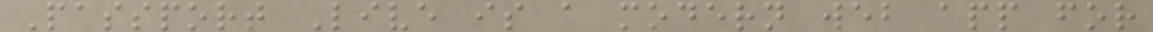Passport Live is a modern web app for
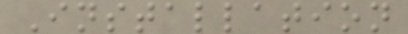Installation
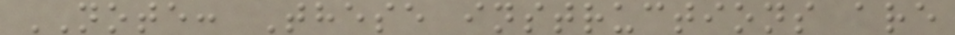NOTE: These instructions are
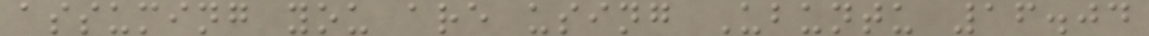assuming you are using Ubuntu 16.04
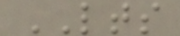LTS
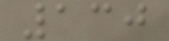130
